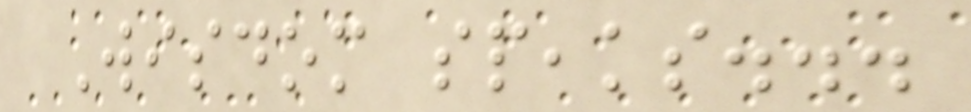Wisdom speaks...
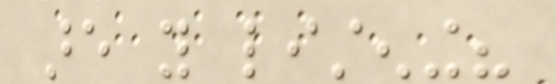are you listening?
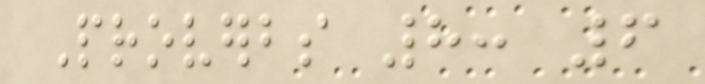Proverbs 8: 6
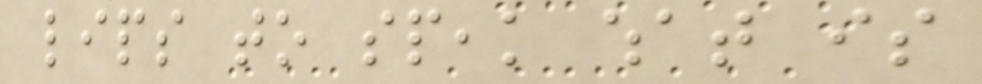lips to speak what is
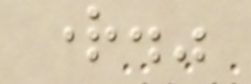right."
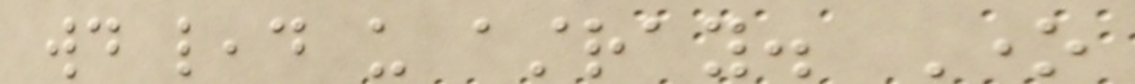would lead us astray. One
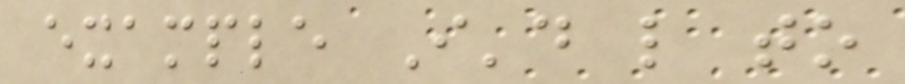example I'd like to
